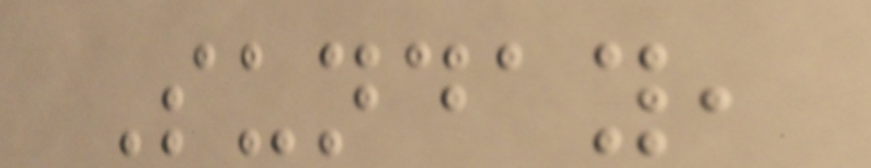Sunday,
